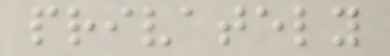privately
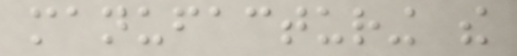manufacturing the
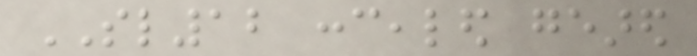SL12 concealed geared
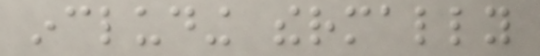including thermally
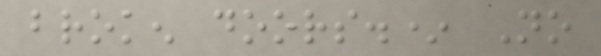broken doors.* No
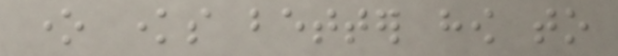one knows better how to
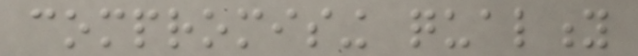compromising quality
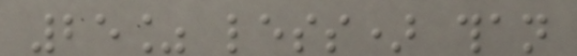25% less) than
